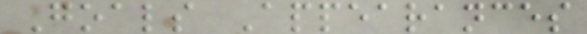Goals Appearances
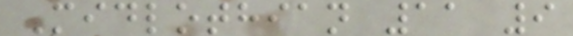Midlothian 11 9
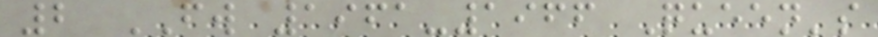2 FW 1961-1966 Queen's
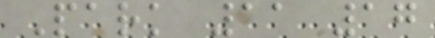Park 11 17
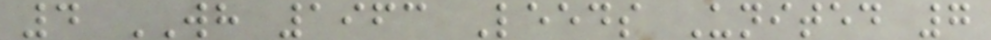4 WH 1963 Leeds United 7
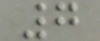7
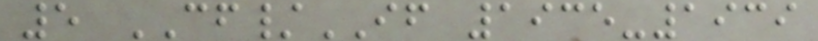5 CF/IF 1935-1939
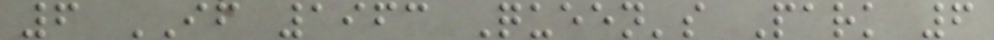6 IF 1963 Queen's Park 6
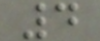4
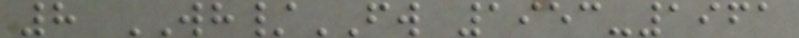8 WH/FW 1953-1961
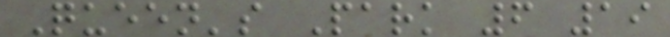Queen's Park 6 19
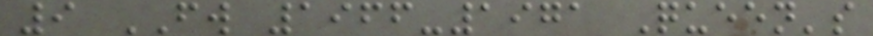9 FW 1966-1971 Queen's
